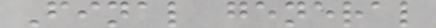Final general
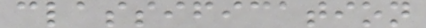classification
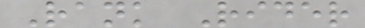Rank Rider
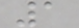1
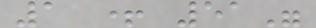1 + 51"
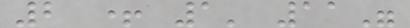2 + 1' 11"
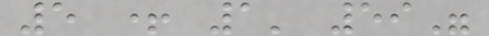5 + 1' 59"
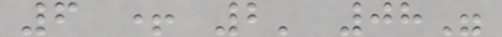6 + 2' 08"
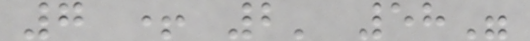7 + 2' 58"
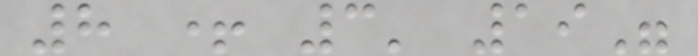8 + 3' 19"
